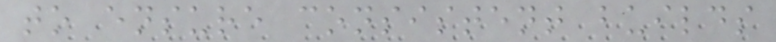to ensure consistent builds
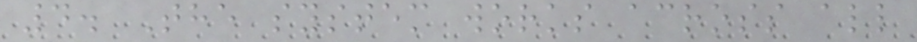4. The system works across all
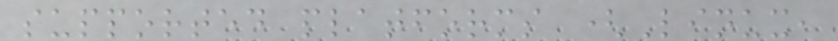supported platforms (Linux,
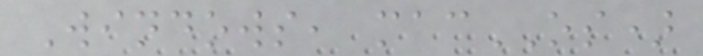Windows, macOS)
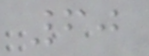60
